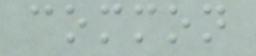common
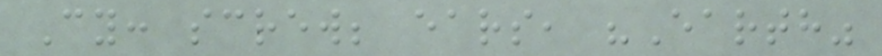Cy: screw; ears, "Earth"
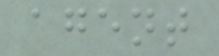agent
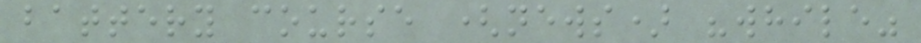battery course (news) "while"
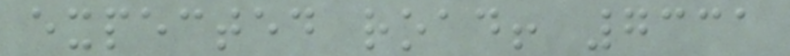expected road! 7331
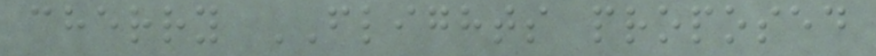cherry FLIGHTS proposed
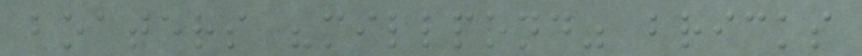boaters "millpond" bricks
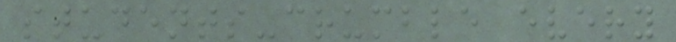students-crumble every
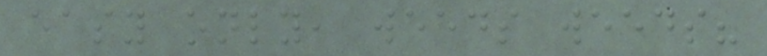easy only, weeds weeds?
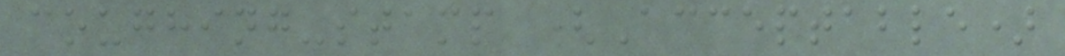coughing-stamp (Acceptable)
